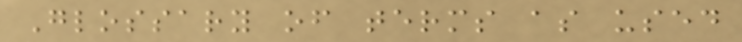Glossary of terms as used
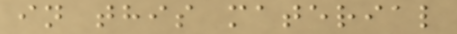in this material
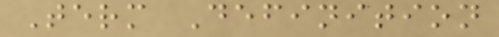Term Definition
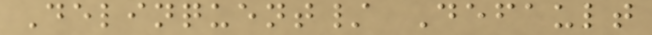Delinquent/ Default
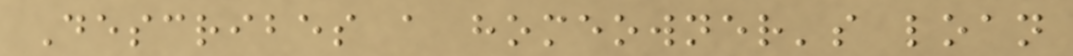Describes a homeowner's loan
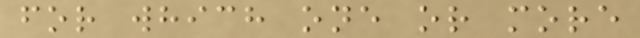for which one or more
